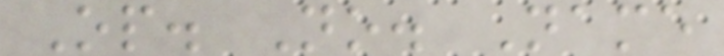Op. No. Name
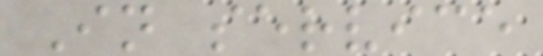In service
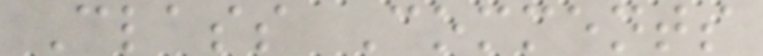Class Comments
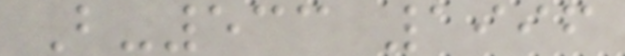B-533 1996
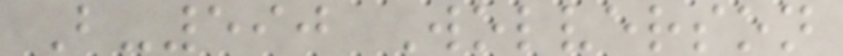B-590 Wolverson
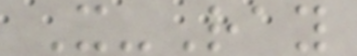X-Ray
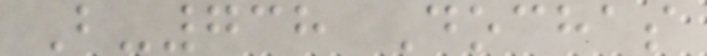B-738 Dochas
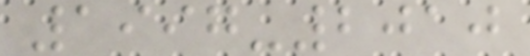1997-2010
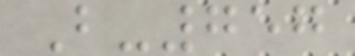B-757
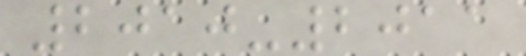2010-2011
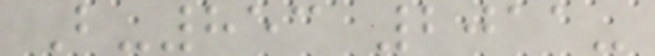B-853 2011-
